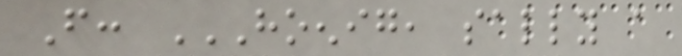From: HOENIG, SALLY A
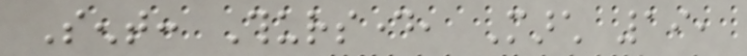Sent: Thursday, March 19,
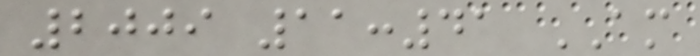2009 11:41 AM
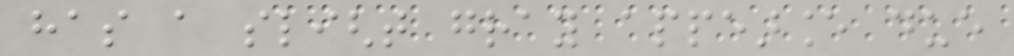has a slight gray appearance due
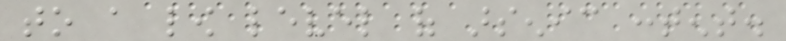to a low level of arsenic content.
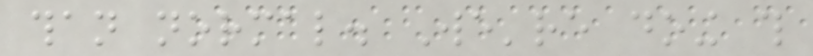than normal. We're doing this
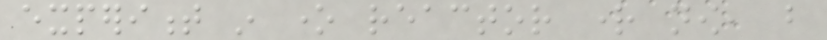experiment in one reactor right now, but
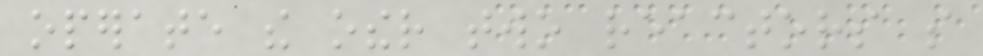operate the other two reactors so
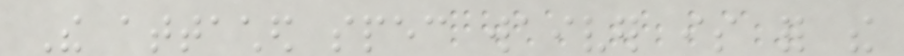The attached spec waiver is for the
